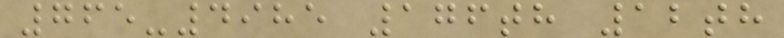765-4985 176th 12th
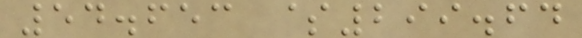54.653 $299.64
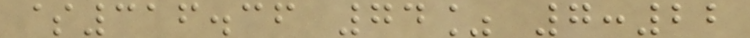$316.36 74% 7:22
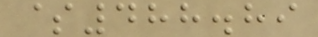$488.89
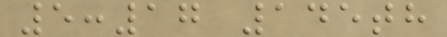5:17 145th
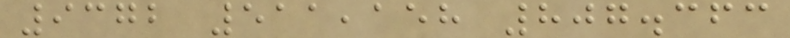9372 511,158 807.363
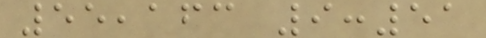55,163 9:51
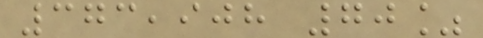373,908 70%
